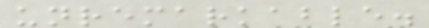unremarkable.
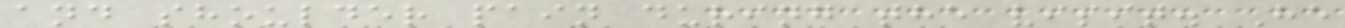and shoulder pain during the visit. He
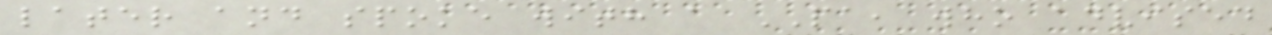later and spoke with a PA, who advised
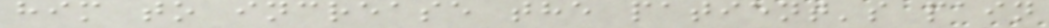him to increase the patient's pain
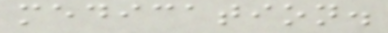medication.
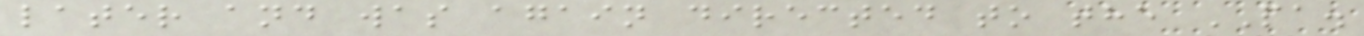later and was again directed to the PA.
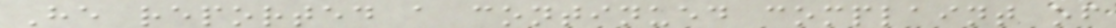He reported a continued complaint of
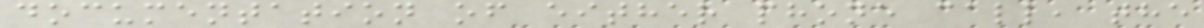documentation of either phone call, the
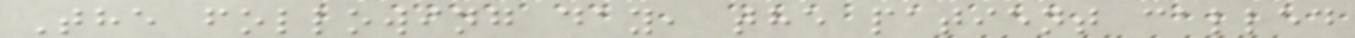The following day, the patient called
